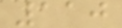110
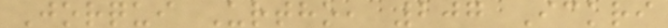Jorqui Urtho, 207 Ickri
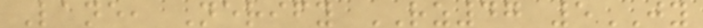Lane, Nerify RZ47 5JY
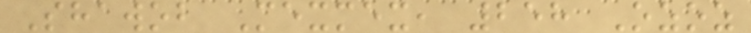Shawob Mexmex, 258 Ozoz
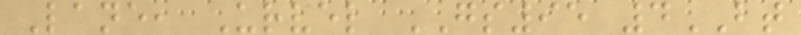Lane, Urvel GS95 4BT
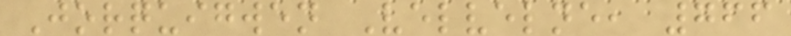Jorquigwen Velvelne, 766
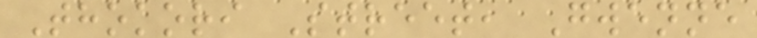Thokori Street, Gwenne
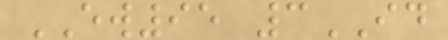EW95 3ID
